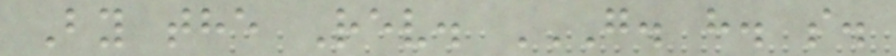By the Rev. G. H. S.
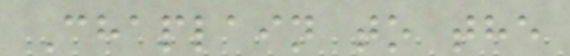Chaplain to the
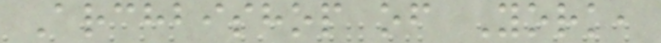Archbishop of York,
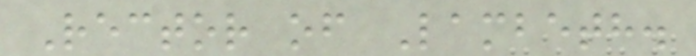Rector of Lambeth.
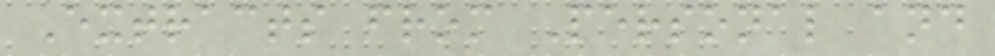Extracts from Personal and
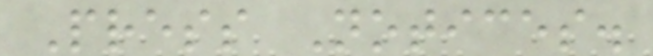Press Notices.
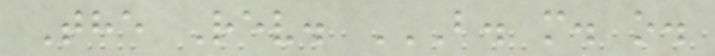The Rev. B. M. O.
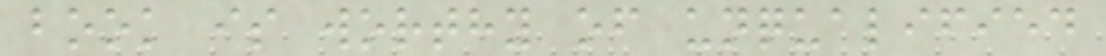book is worthy of unqualified
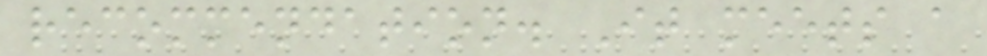recommendation. It meets a
